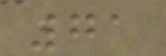71
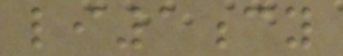li1cy
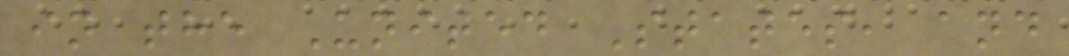in the United States, and
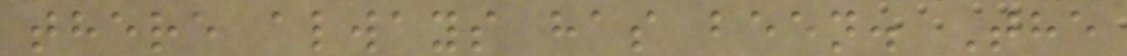there always has been. The
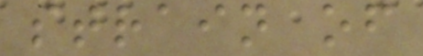strain of
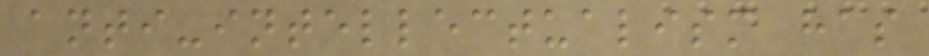anti-intellectualism has
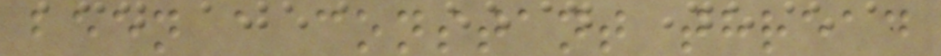been a constant thread
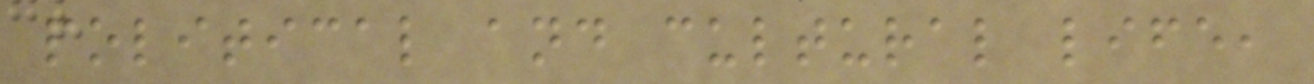political and cultural life,
